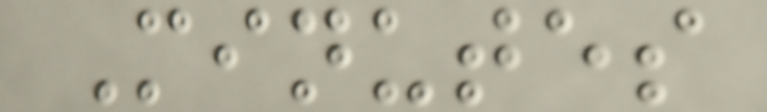Minutes
